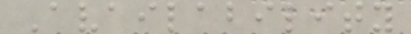Availability
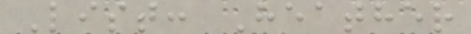List: Heather
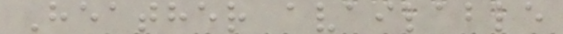Heather available
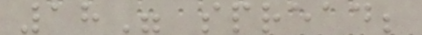18" spread;
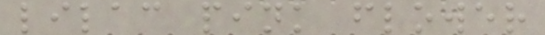lilac pink flower
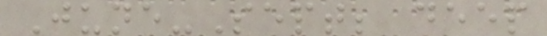June-Sept; deep
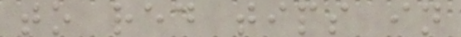to red tips in
